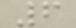6
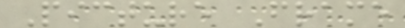Picture Frame
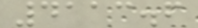4113.6
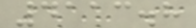4113.8
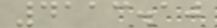4113.10
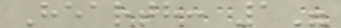Hearth: 1"
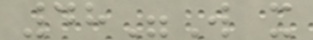48"W x
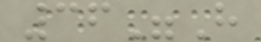36"H
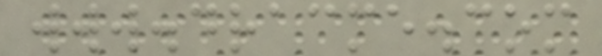www.dracme.com
